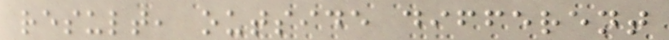result, outside different
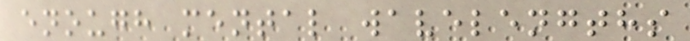enough mental wavelengths
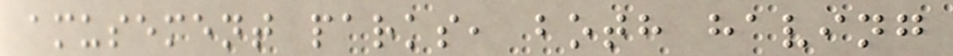amusement parks, both having
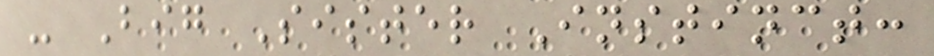- Big Sister Instinct:
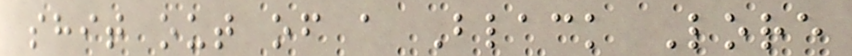shit out of a Black Lore
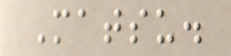Matsu.
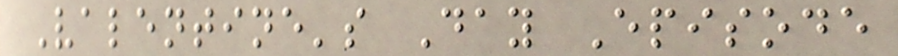Valentine's Day Episode
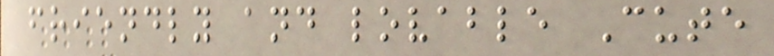friendly and lovable Cute
